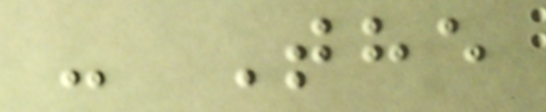- The
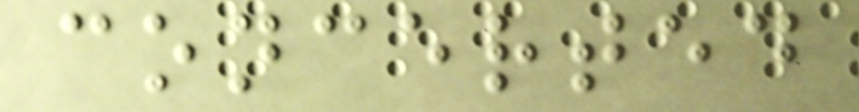concerted
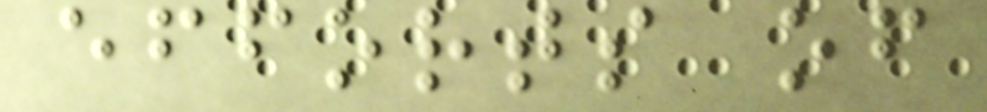efforts of
